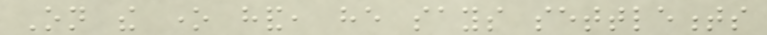On the one hand, he says settlements
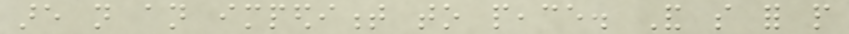are not an impediment to peace. And so for people
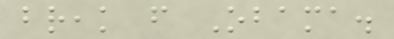break from Obama.
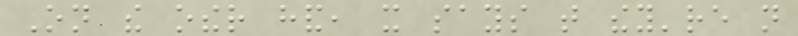On the other hand, it says that they're not
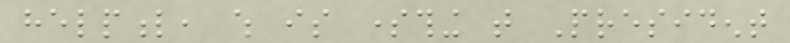helpful, which is something that President
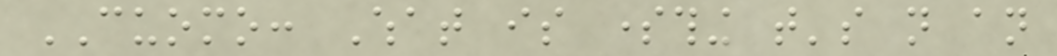CUOMO: What is something that's not an
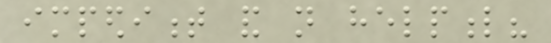impediment and not helpful?
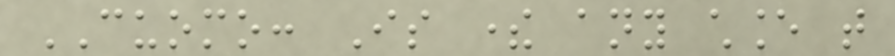CUOMO: Is there any chance that
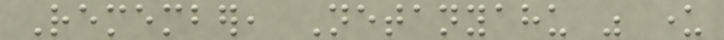Remember, Netanyahu was under
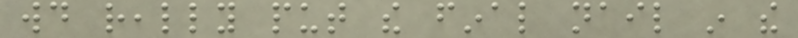would really put the final nail in the
